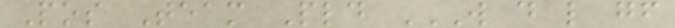Pos Team Pld W D L GF
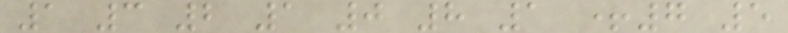1 3 2 1 0 8 1 +7 5
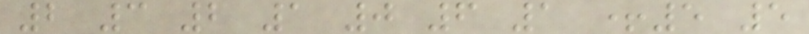2 3 2 1 0 6 1 +5 5
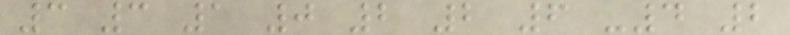3 3 1 0 2 2 6 -4 2
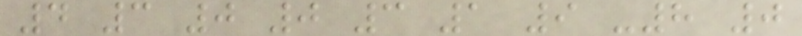4 3 0 0 3 1 9 -8 0
